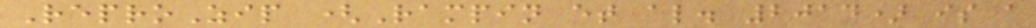ReproZip (Rampin et al. 2014) is a
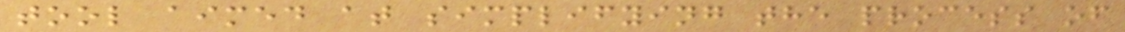tool aimed at simplifying the process of
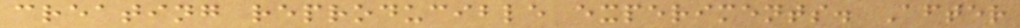creating reproducible experiments. After
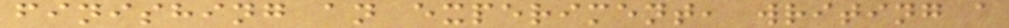finishing an experiment, writing a
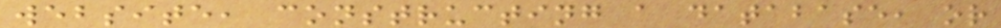website, constructing a database, or
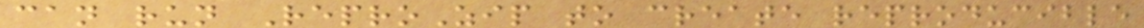can run ReproZip to create reproducible
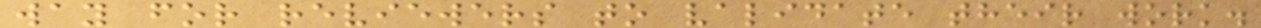way for reviewers to validate their work.
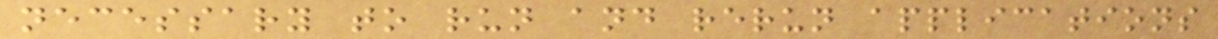necessary to run and rerun applications
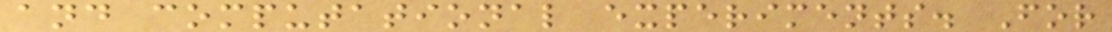and computational experiments. For
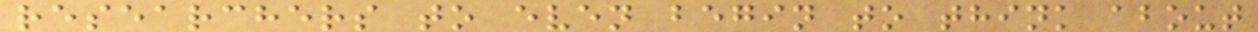researchers to even begin to think about
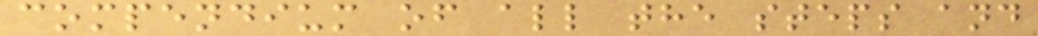compendium of all the steps and
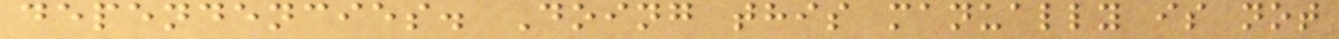dependencies. Doing this manually is not
